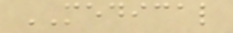MEDICAL
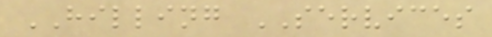HILLING SERVICES
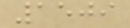1509
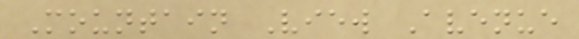Mountain View Avenue
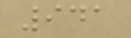941
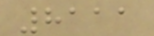8111
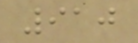910
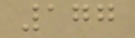177
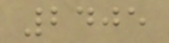2405
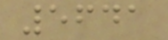5641
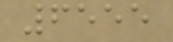6555
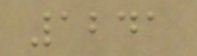1241
